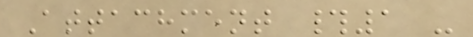Attachment #1 -
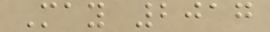May 2017
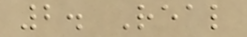2. Real
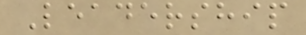Leadership
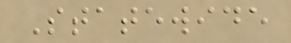Statewide
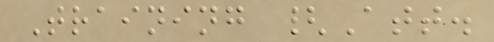Training {Att.
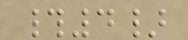#4}
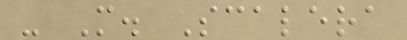- M. Scalera
